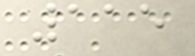115
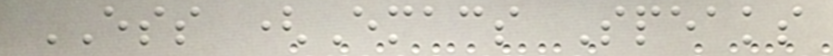ESS (Emacs Speaks
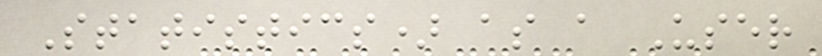Statistics) as a User
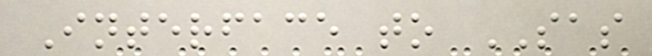Interface to SAS
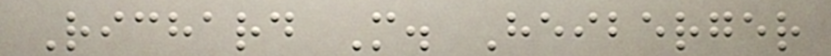Richard M. Heiberger
